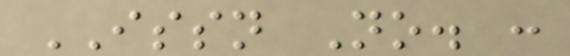ISSN No. :
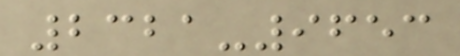2321-9653
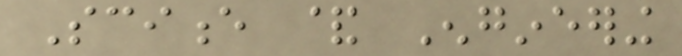Science & Engineering
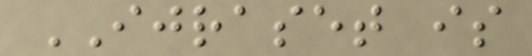IJRASET is
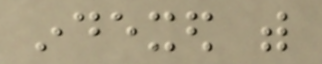indexed with
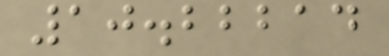10.22214
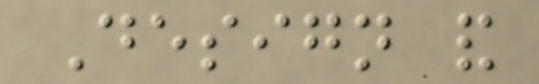Design and
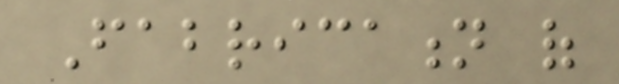Fabrication of
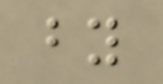by
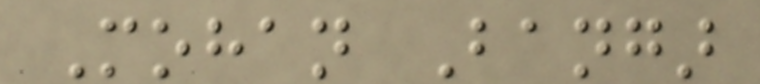Mohan Bangar
